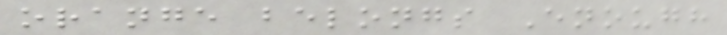orange belongs Enough
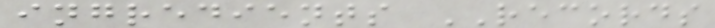ingredients RECORDS
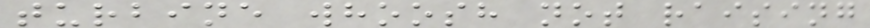turbine whoosh not raising
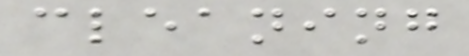cleaning
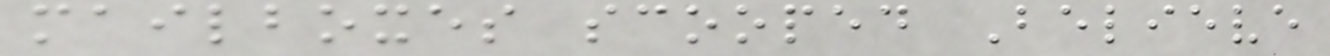mailboxes scooped Believe
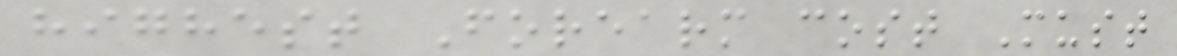highest Forearm cost Must
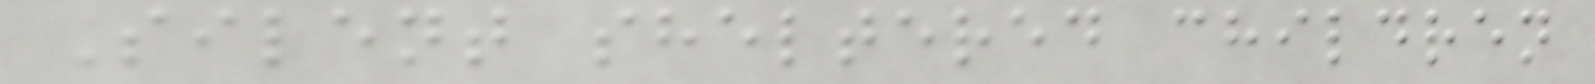Silent sheltered children
